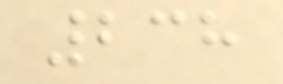238
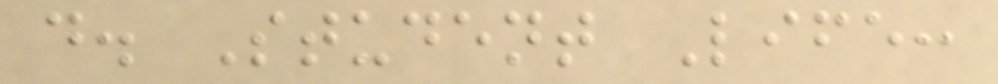d. Student Life:
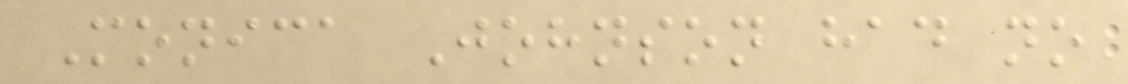Monica Johnson had no
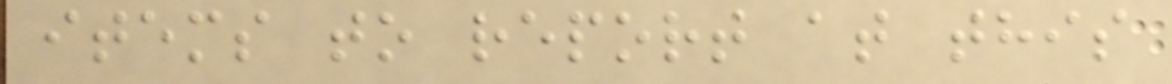items to report at this
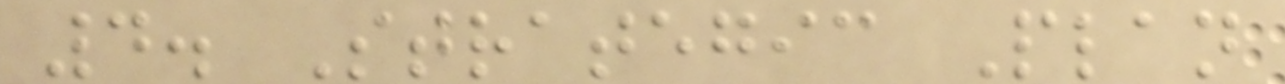4. Strategic Plan
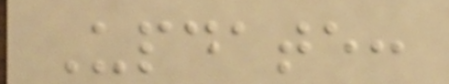Update:
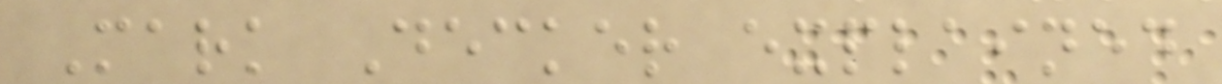Mark Decker explained
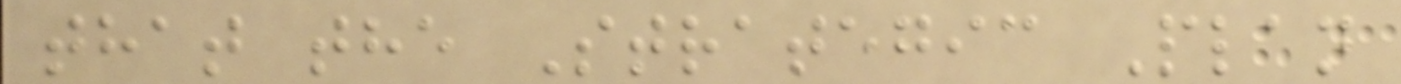that the Strategic Plan
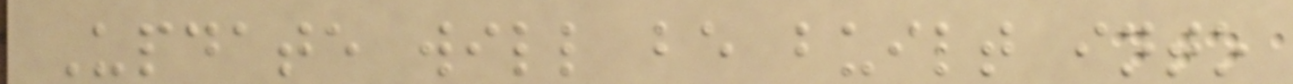Update will be built into
